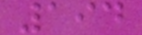194
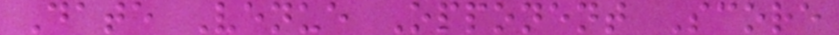Date Venue Opponent Score
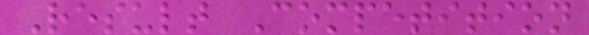Result Competition
